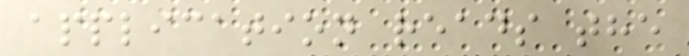application reads the
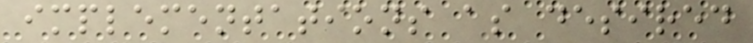implementations as desired
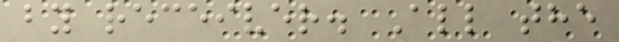by receiver. All the
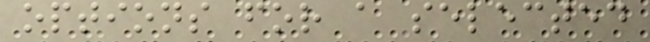options for a selected
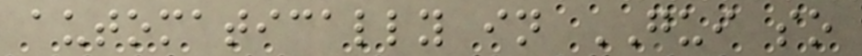automatically in GUI so
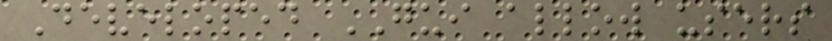Developed GUI allow users
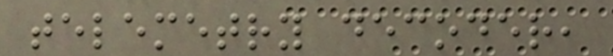telemetry decoder,
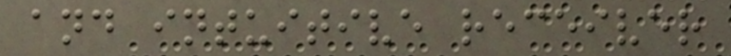and intuitive receiver
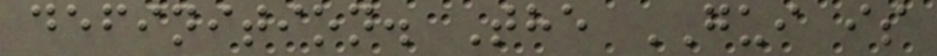definition. The GUI is
